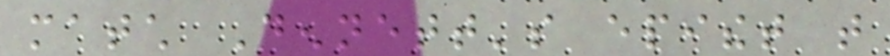match Dennett's epithet that
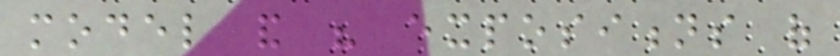model and his expositions of
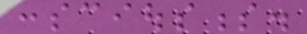consciousness.
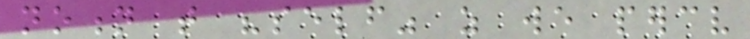notion that "self" as we perceive
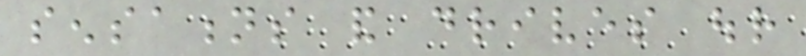sensations and drives our
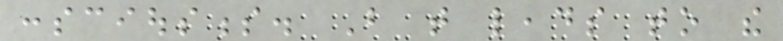consciousness. But that leads to the
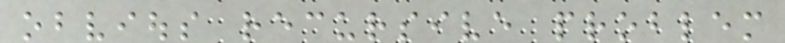obvious recursive problem
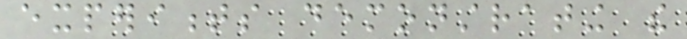experiments demonstrating the
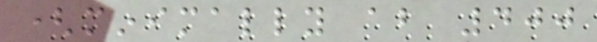(minimally about 400
